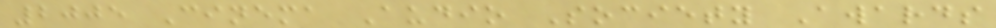2005 Cinema Audio Society Awards
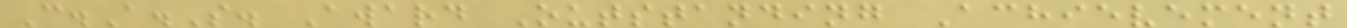C.A.S. Award Outstanding Achievement
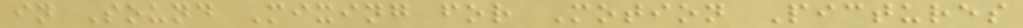in Sound Mixing for Motion Pictures
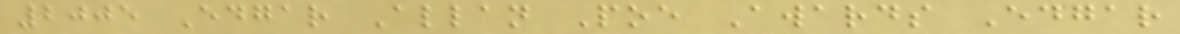2005 Edgar Allan Poe Awards Edgar
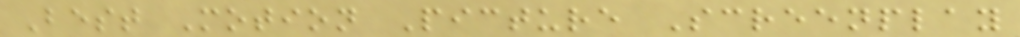Best Motion Picture Screenplay
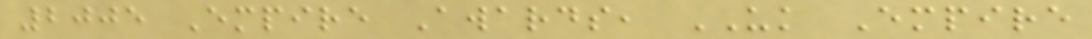2005 Empire Awards, UK Empire
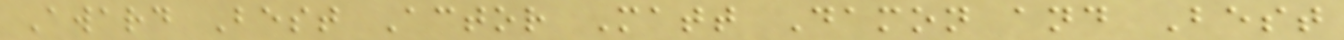Award Best Actor Matt Damon and Best
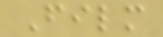Film
